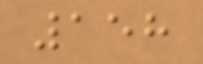158
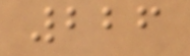226
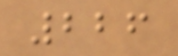226
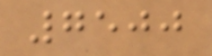7500
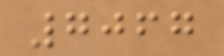7067
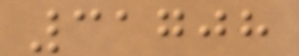31708
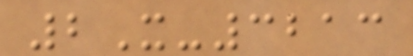2X-3213
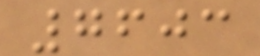7603
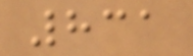831
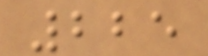225
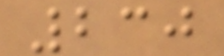230
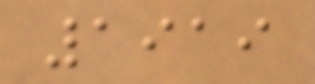1919
